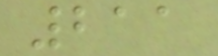211
